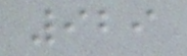929
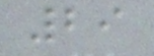29
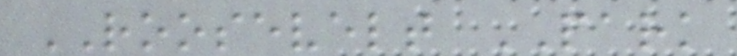ROOSEVELT PARK
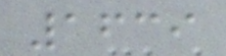1639
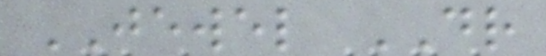JEWEL DR
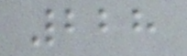228
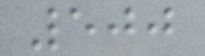500
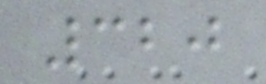320
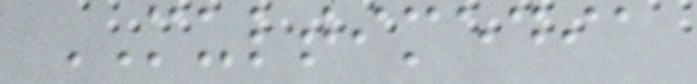MULTIMEDIA
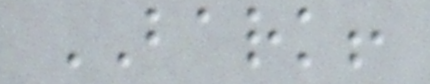BARK!
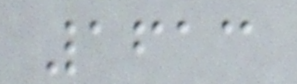1613
